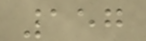157
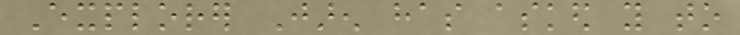Explorer Jaren has asked you to
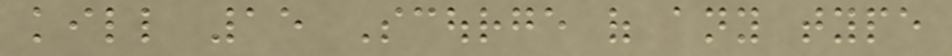kill 15 Scourge of any type
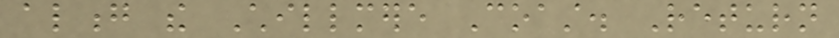along the Chillmere Coast. Return
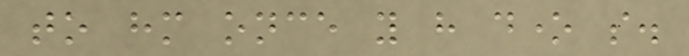to him once you have done so.
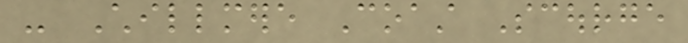- Chillmere Coast Scourge
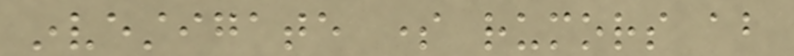investigate some rumors about
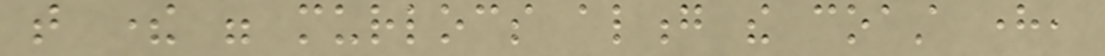that there were murlocs along the coast here,
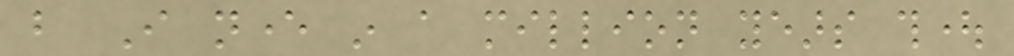but I never in a million years thought
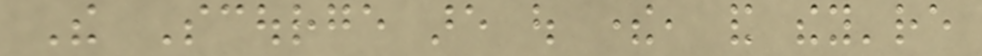The Scourge are out there, and they're
